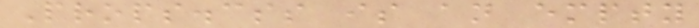Props.css is an empty
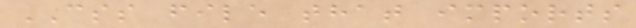CSS file that imports
